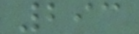293
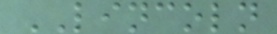LINCOLN
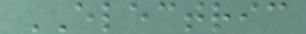ELECTRIC
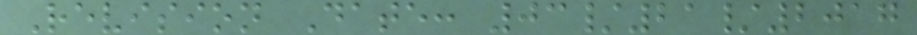Revision Date: 03/21/2017
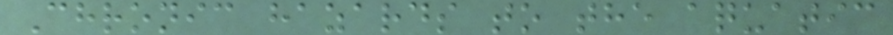Chronic hazards to the aquatic
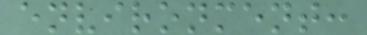environment:
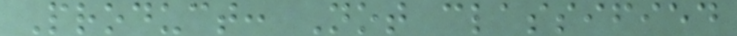Product: Not classified
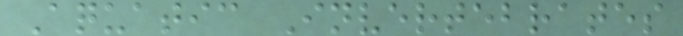Aquatic Invertebrates
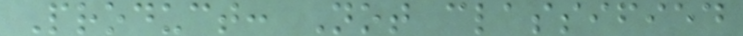Product: Not classified
